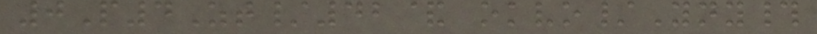0P4Zt/42& okvo/Yny#
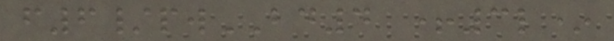f6/pwBD4 +3l*
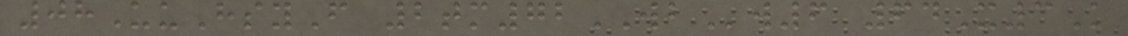08UuHsyF 2tm72WBw6 64X3K
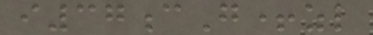i37cG+zl
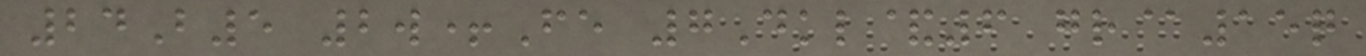24B5 2w+Fe 7Dkl&6 gr@15q
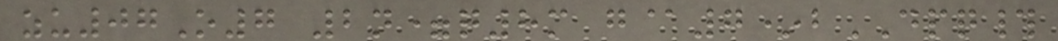zu07O7 2n=q8m g@7*bDPQ#
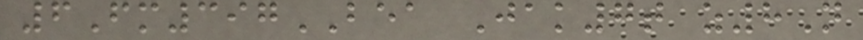6Fm397BEA Jak7t z8N
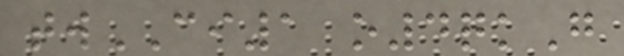twCI1 o4qkG
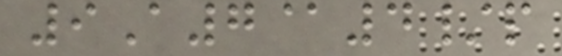9A7@4/p
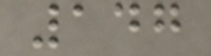147
